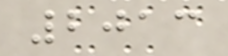2013
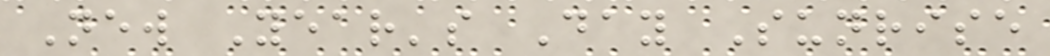New Year's Day Sunrise
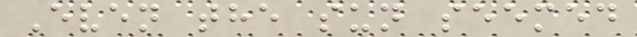Even the sun seemed
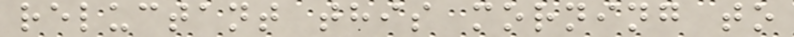reluctant this morning to
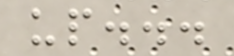up...
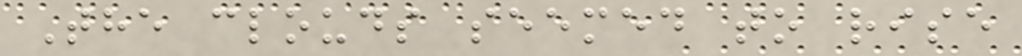The clouds seemed to rise
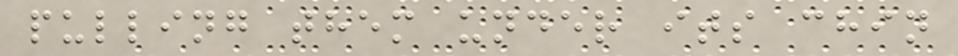pulling them under its chin
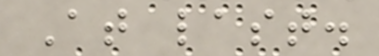At last.
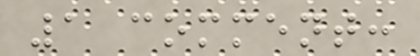1 comment:
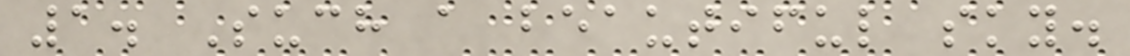1. Such a beautiful sky.
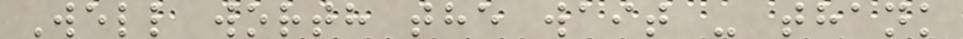Well worth the wait - thank
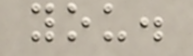you.
